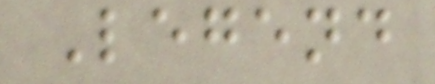Legend
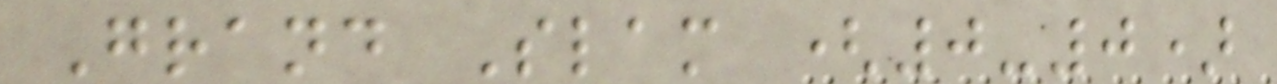Grand Slam (0-0)
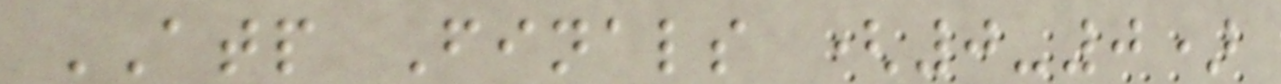ATP Finals (0-0)
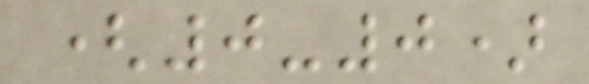(0-0)
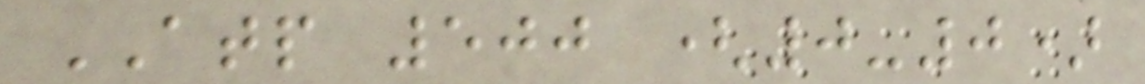ATP 500 (0-0)
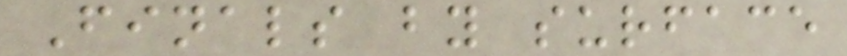Finals by surface
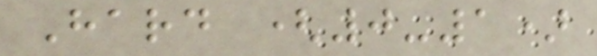Hard (0-1)
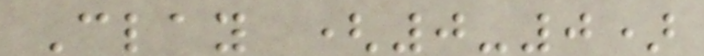Clay (0-0)
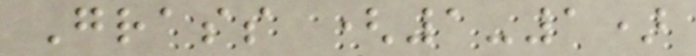Grass (1-1)
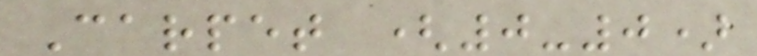Carpet (0-0)
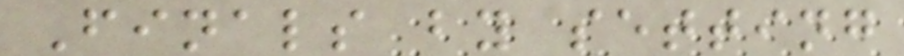Finals by setting
